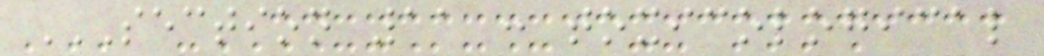SECTION 11 : TOXICOLOGICAL
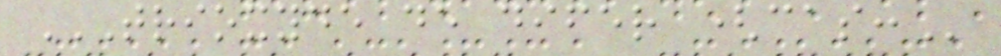TRIOXYDE DE DIFER (CAS:
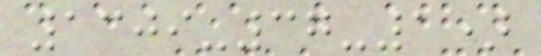1309-37-1)
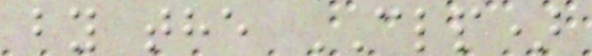by the CLP)
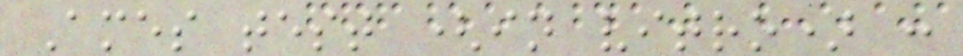Ames test (in vitro) :
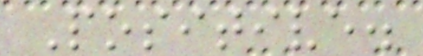Positive.
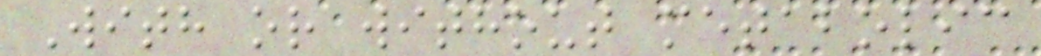With or without metabolic
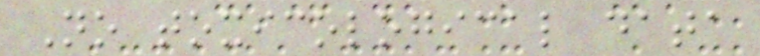No toxicological data
